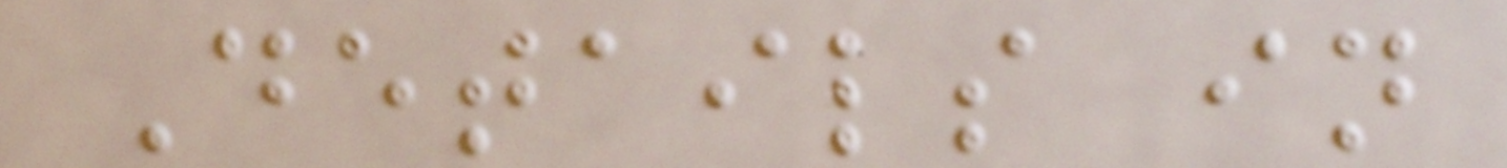Details in
